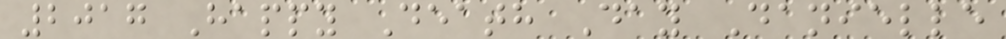2017 Happy Death Day Danielle
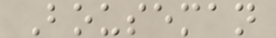Bouseman
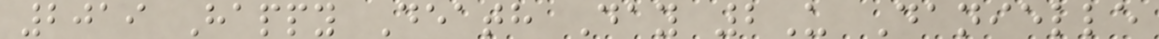2019 Happy Death Day 2U Danielle
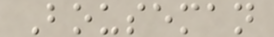Bouseman
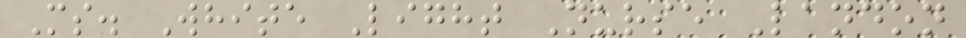Ms. White Light Nurse Landon
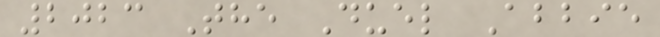2023 The Duel Abbie
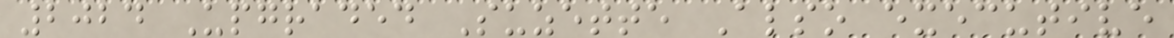2024 Upgraded Suzette Also executive
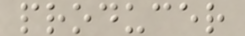producer
